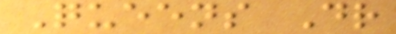Queens Dr
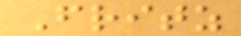Fritz
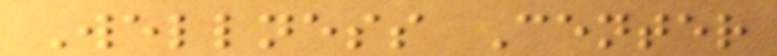Wellness Center
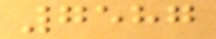7587
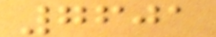7601
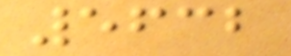5632
